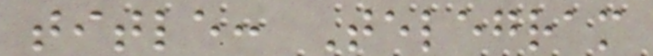title: Telegram
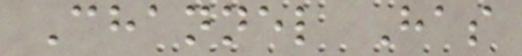Channel Has
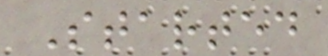Started
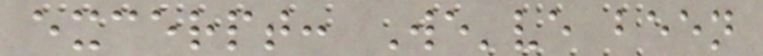excerpt: We've been
